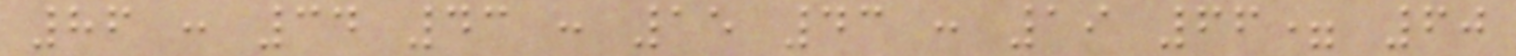86 : 34 43 : 15 43 : 19 66= 60
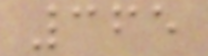365
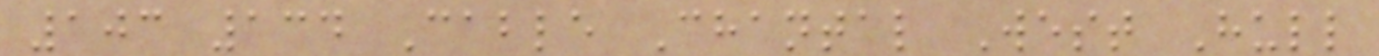103 134 Cable Chantal West Hull
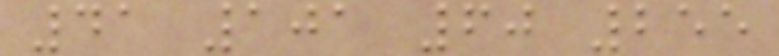41 101 60 255
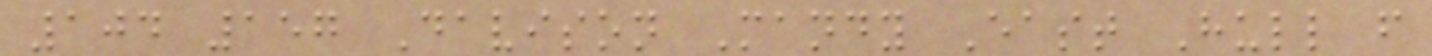104 157 Davison Mandy East Hull f
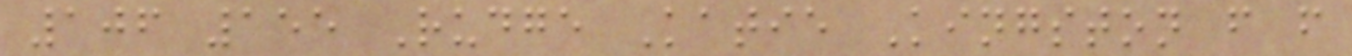106 155 Rudge Katie Kingston f f
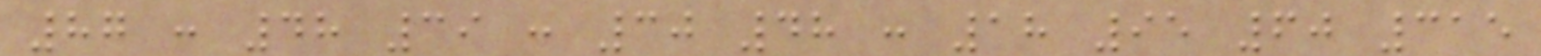87 : 48 39 : 30 48 : 18 95 60 315
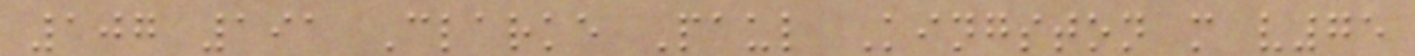107 191 Clarke Paul Kingston m v75
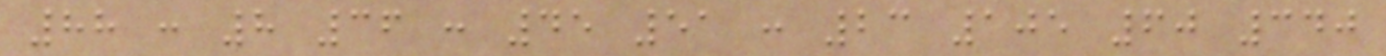88 : 8 36 : 45 51 : 23 105 60 340
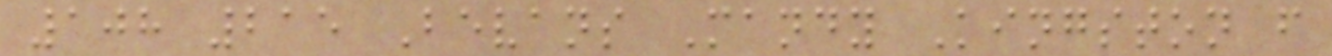108 215 Bevans Mandy Kingston f
